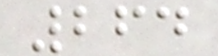264
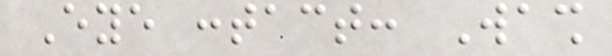Eye contact: Wash
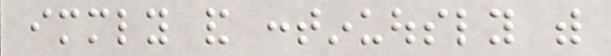immediately and continuously with
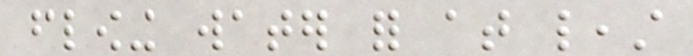flowing water for at least
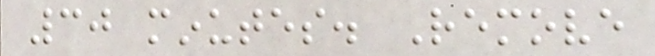30 minutes. Remove
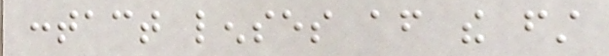contact lenses after the first
